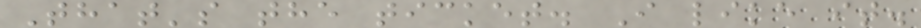That's the ticket. I like it.
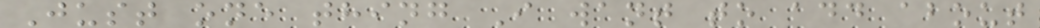Just one thing I want to add about
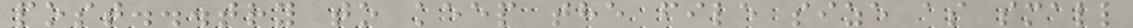post...try to keep the file size as small
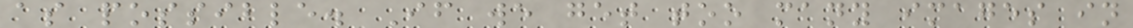as possible. If we get too many images in
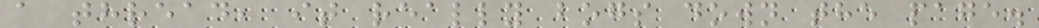a thread, it really bogs down the page.
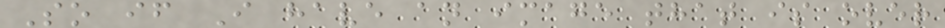So if I have an image that is over
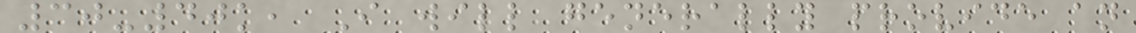30-40k, I will generally provide an
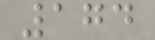174
